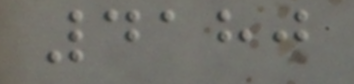4180
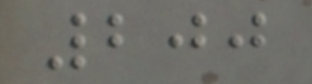200
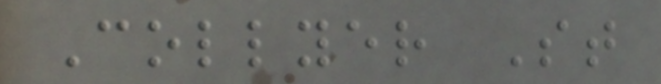Collyer St
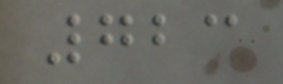723
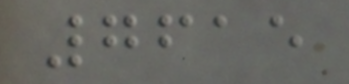7615
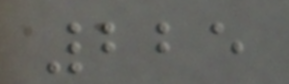225
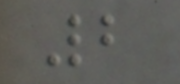2
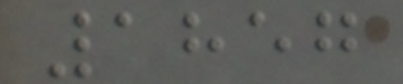1857
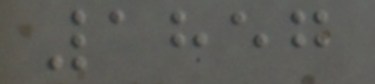1857
